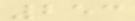253
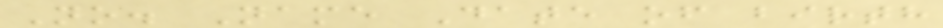No. Name Date of birth
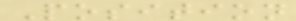Position
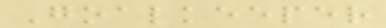Goalkeeper
